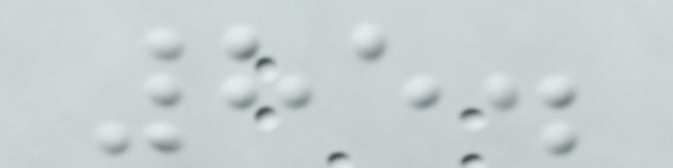85.
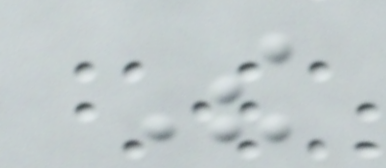The
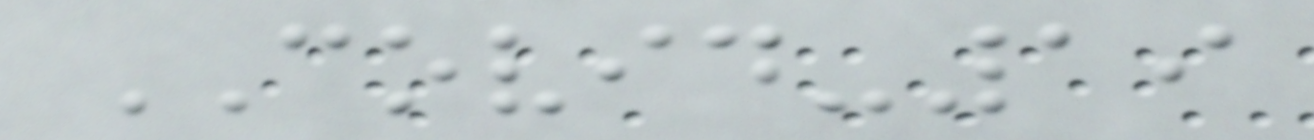COVID-19
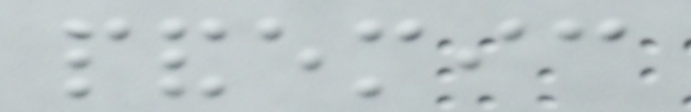pandemic
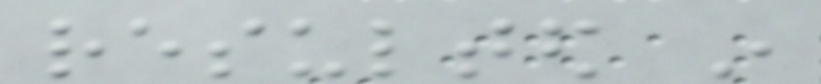resulted in
